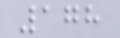178
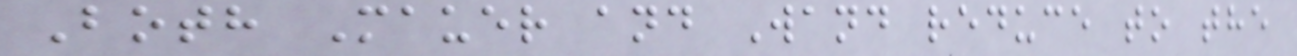Both Mauer and Wand reduce to the
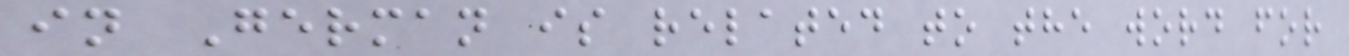in German is related to the word for
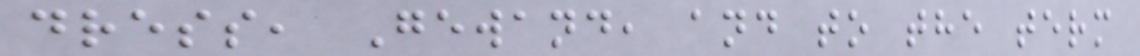dress, Gewand, and to the term
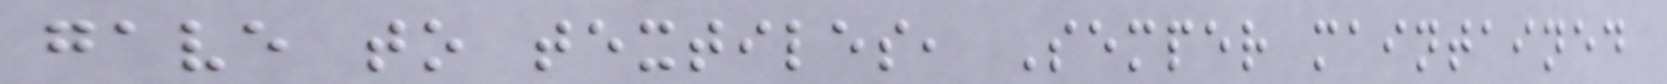gave to textiles, Semper maintained
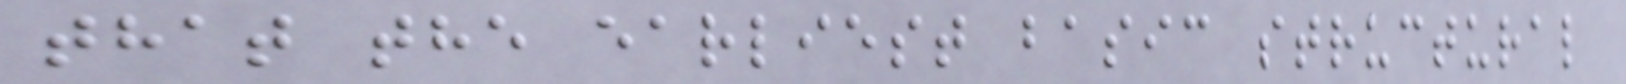that the earliest basic structural
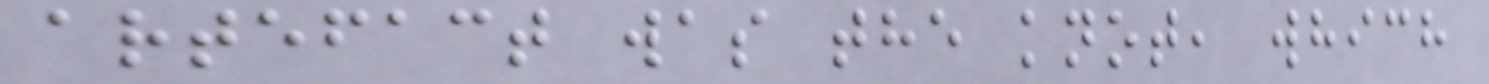artefact was the knot, which
